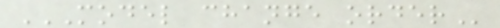MODEL CHANGE ORDER
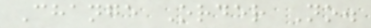Change Order No.
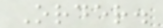Order.
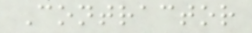Contractor
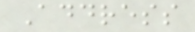Address
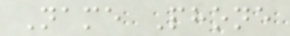Name Phone
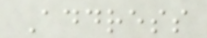Address
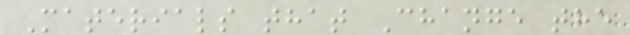Materials that Change the
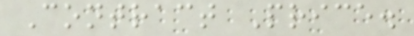Contract Price.
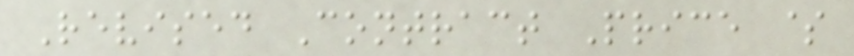Revised Contract Price $
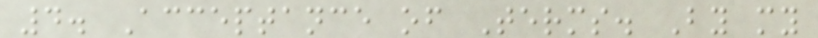4. Acceptance of Terms. By my
